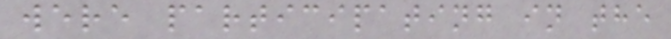were participating in the
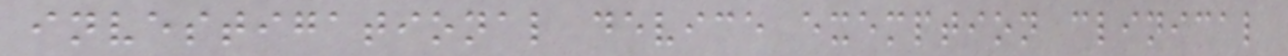investigational device exemption clinical
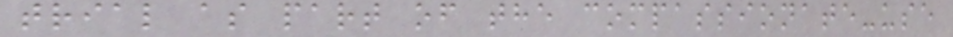trial as part of the compassionate-use
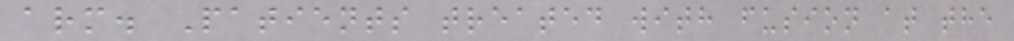arm. Patients treated with fusion at the
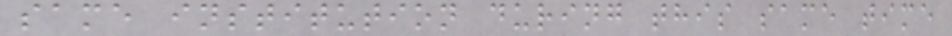same institution during this same time
